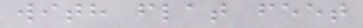with flat feet
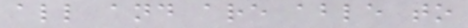all and are able to
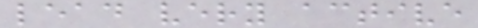lead very active
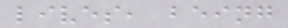lives, being
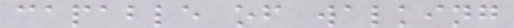capable of walking
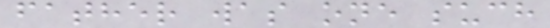father was one such
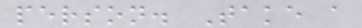person. Take a
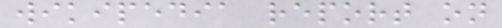wikipedia report on
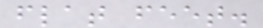flat feet.
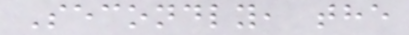Secondly, the
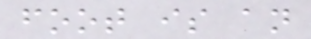foot is an
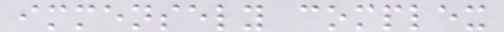immensely complex
